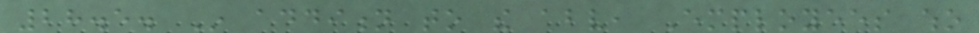28.5. In addition to the above, Employees who
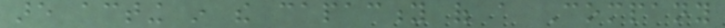are acting in the capacity of a Company
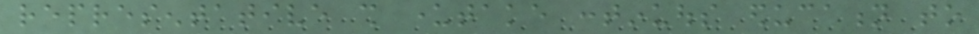representative shall undertake continuous education to
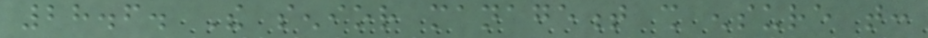28.6. The senior management shall ensure that:
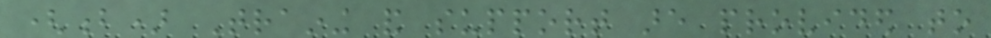(b) Training and support are provided to
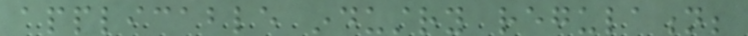applicable industry regulation;
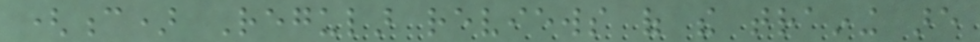(c) Regular reviews of the training are
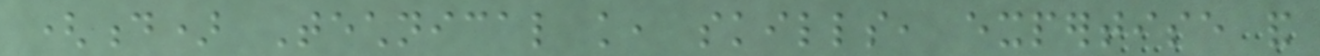(d) Technical knowledge, skills, expertise and
